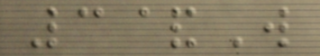3&W
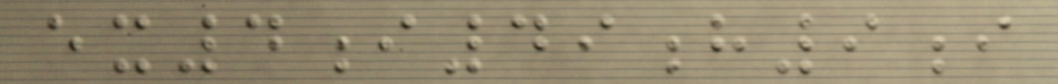ex4i49h9i
